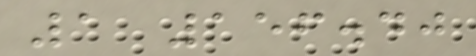1 156.40
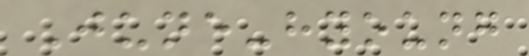June-hyoung
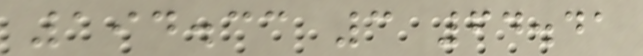194.33 3 64.41
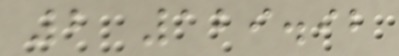2 129.92
